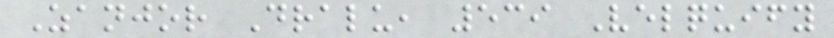Zanjor Dralu, 539 Velquify
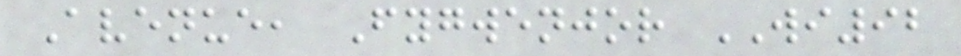Avenue, Fygwenjor WI92
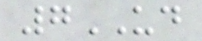7UD
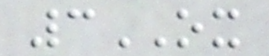3OX
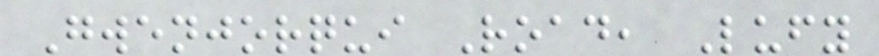Gwenjorqui Road, Lufy
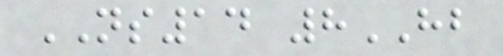NS14 8HB
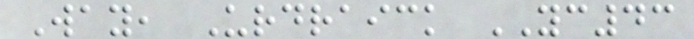Way, Urdraick YC43
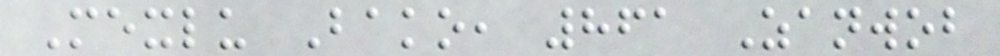Mexlu Bako, 861 Zanwob
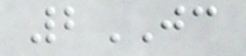2JC
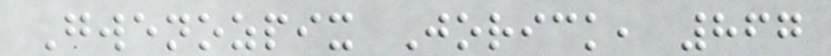Gwenozpix Jorick, 867
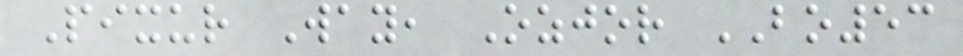Pixur Way, Ozjor BO53
